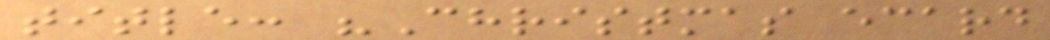title: "Christmas ecard
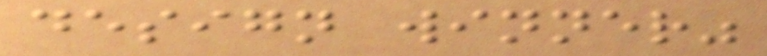design winner"
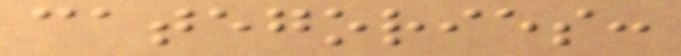categories:
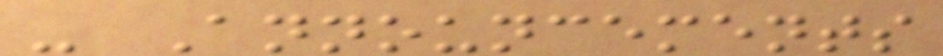- Announcements
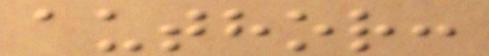author:
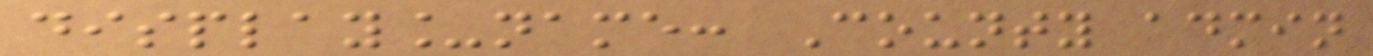display_name: County admin
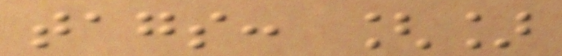tags: []
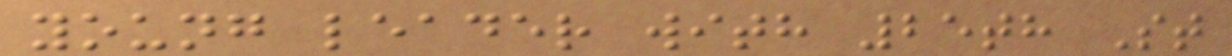young leader with 25th St
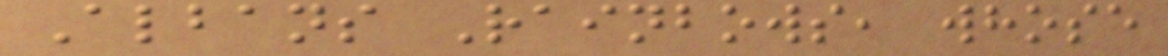Albans Rainbows, whose
